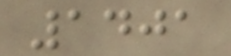1401
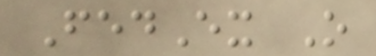FedEx O
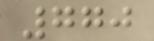770
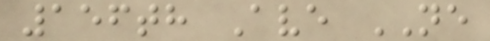156th Ave NE
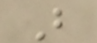B
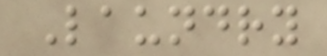Laundry
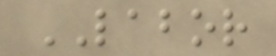LABOR
